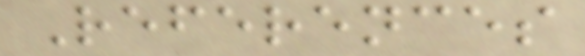References
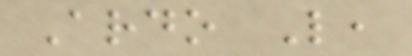Ardo L,
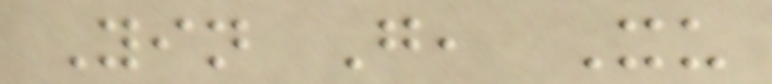Yin G, Xu
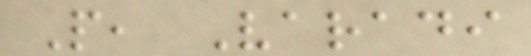P, Varadi
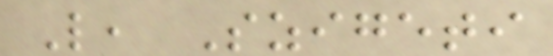L, Szigeti
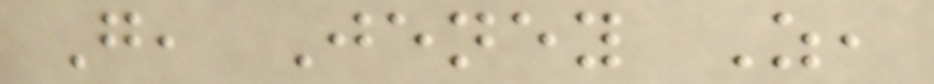G, Jeney Z,
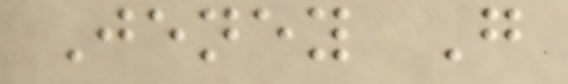Jeney G
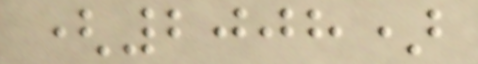(2008)
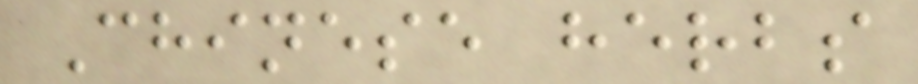Chinese herbs
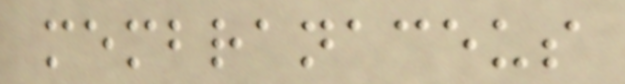membranaceus
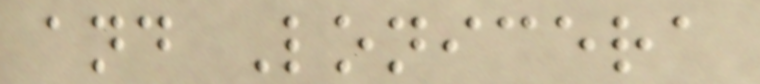and Lonicera
